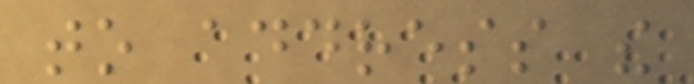to address the
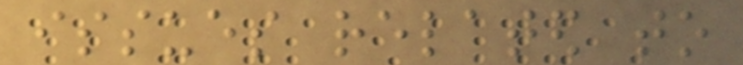issues related to
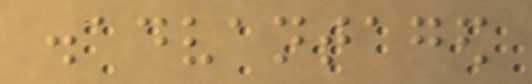disadvantaged
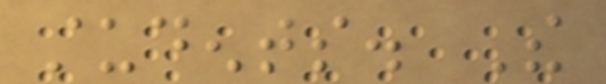students. The
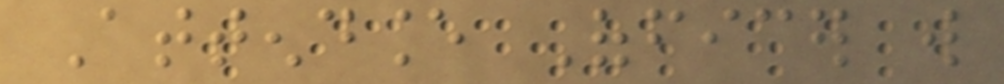Attendance Officer will
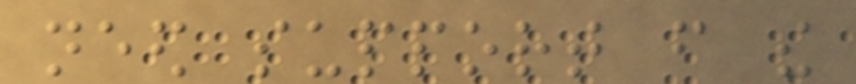need support from the
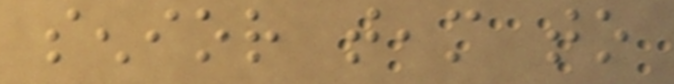senior team to
